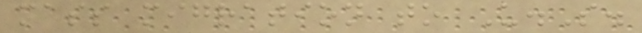mass migration to U.S.
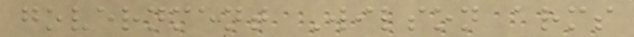government Wilson arms
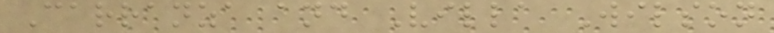Carranza and Villa Wilson
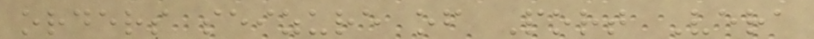orders seizure of Port Vera
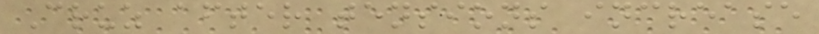Cruz after tensions increase
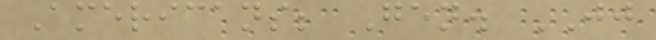Americans; Gen. JJ
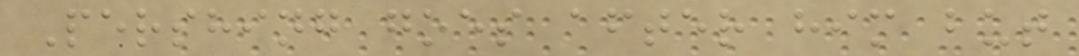Pershing goes after him but
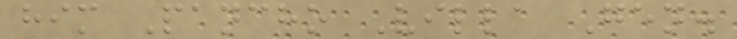him Pancho Villa Gen.
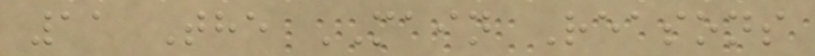11 The MAIN Reasons
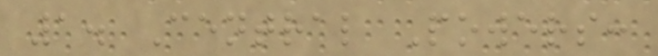1. Central Powers:
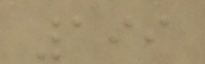199
